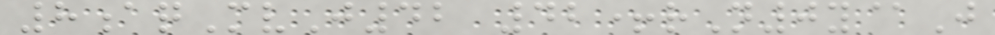8aqMvJ42 42+rN0y@J
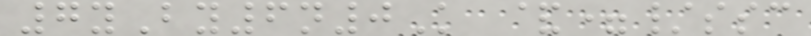7yBy6n0K &=/ssc
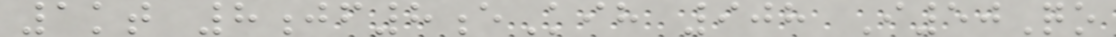1kt 8jf8eKih 908 I50Qo
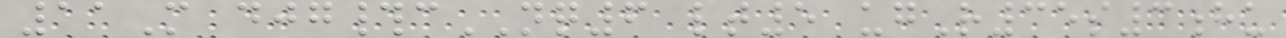11M djg#cNQ6 lt5 ugR35s3hu
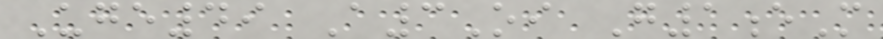Uge49 A3Oi G1eM
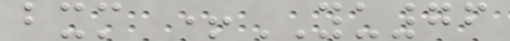bxm +YU76
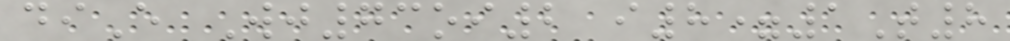diE Wj73oi2 i8=1T8
